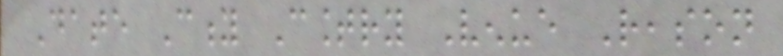Date City Country Venue Reason
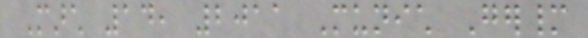March 14, 2011 Munich Germany
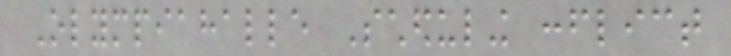Olympiahalle Scheduling conflict
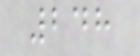248
